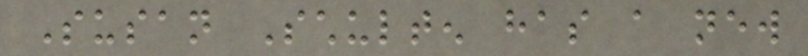Susan Schulten has a new
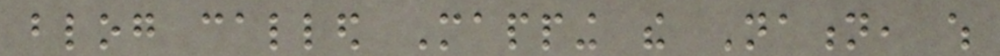blog called Mapping the Nation, which
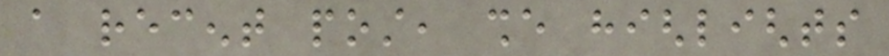a recent post, she highlights
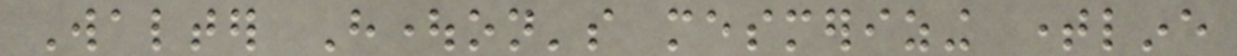Walter Houghton's mesmerizing timeline
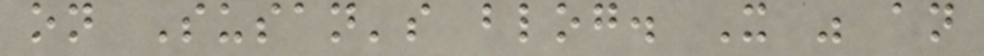on Susan's blog. It was an
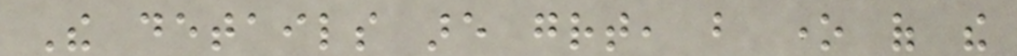The details are great, but one of the
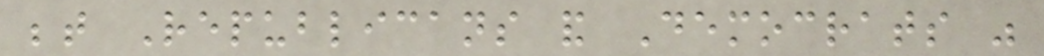between Republicans and Democrats was
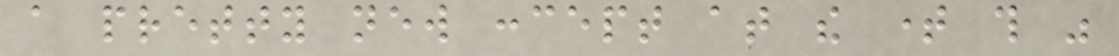a pretty new concept at the time this was
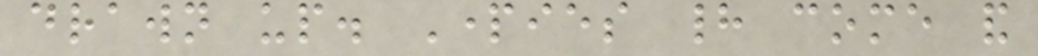drawn up. Parties had come and
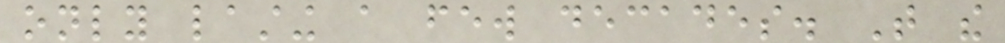only lasting a few decades. That the
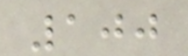100
